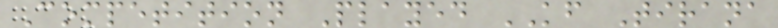Competition Played KF Tirana
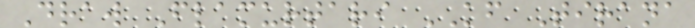Draw Flamurtari KF Tirana
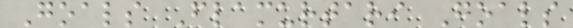Goals Flamurtari Goals
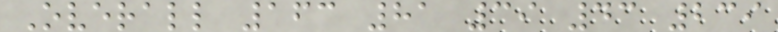Overall 163 81 39 43 239
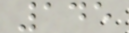145
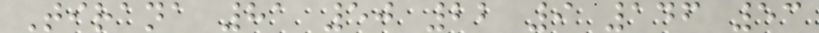Tirana 81 50 22 9 146 53
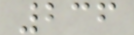236
